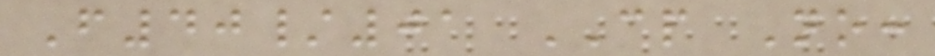F40/01 CP No:
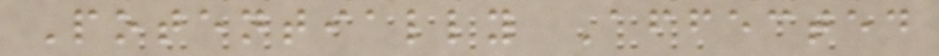Potentially Affected
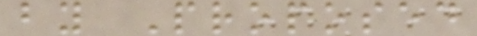by Proposed
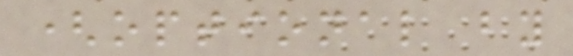(optional by
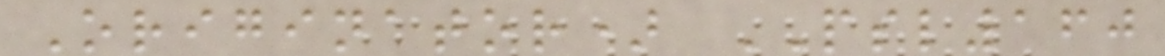Originator) PSL160
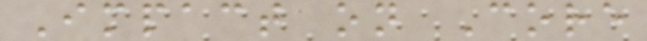Impact on Core
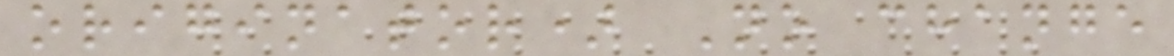originator) No change
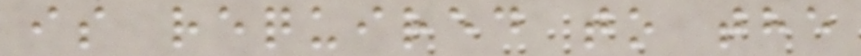is required to the
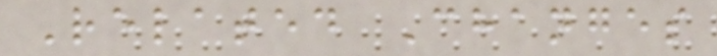Related Changes
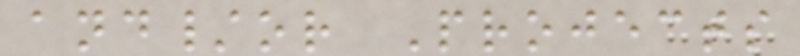and/or Projects
